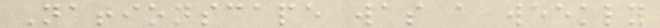Nationscape was a weekly
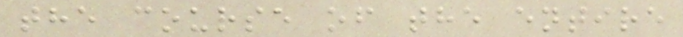the course of the entire
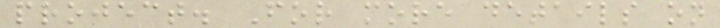project. For more details on
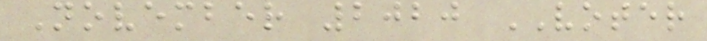November 2020 VOTER
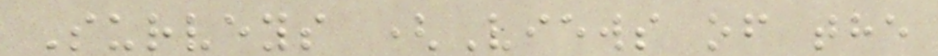Surveys (Views of the
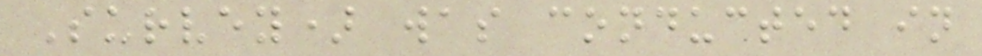Survey) was conducted in
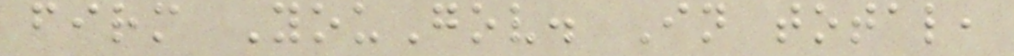firm YouGov. In total,
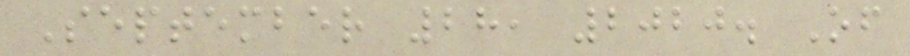September 28, 2020. Of
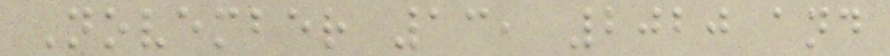November 13, 2020 and
